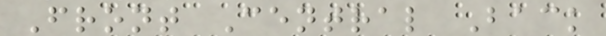Front Central Back
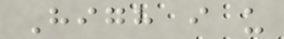High i u
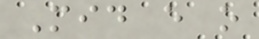Mid e o
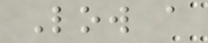Low a
